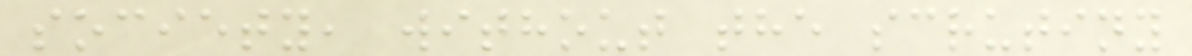society, without the scrutiny
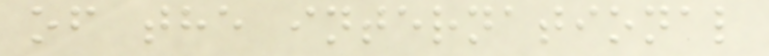of the international
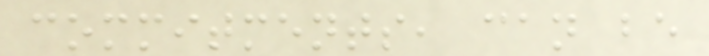commitments, can be
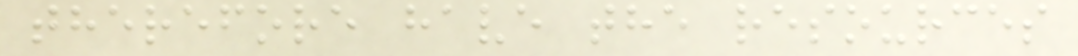therefore have the resources
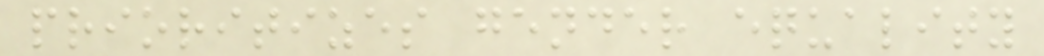prioritizes gender equality
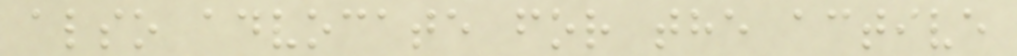also advocate for the active
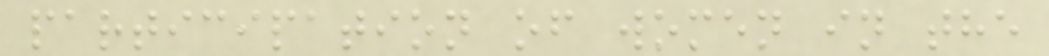participation of women in the
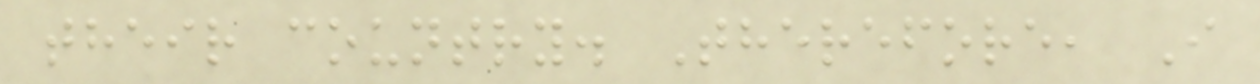their country. Therefore, I
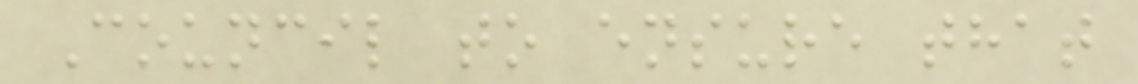Council to ensure that
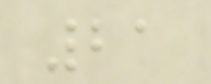21
